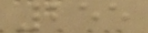255
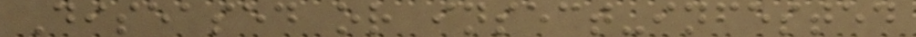Diseased or insect-infested
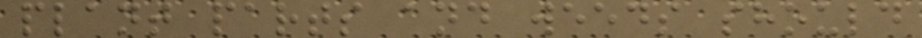plant parts and weeds should
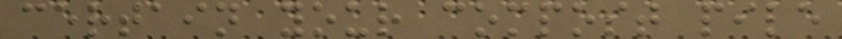certain your compost pile
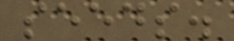seeds.
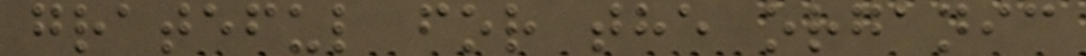grateful for the organic
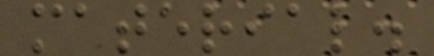material.
